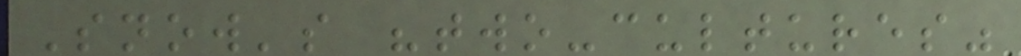Snow's "two-cultures"
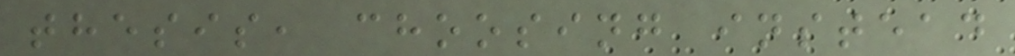thesis, choosing instead
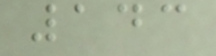143
